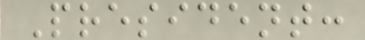President:
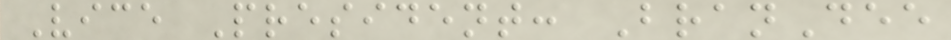Vice President: BranDee
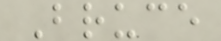Bruce
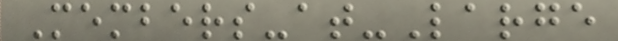Members-at-Large
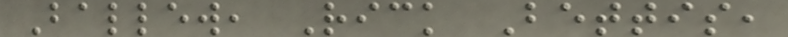Ballew, Rick Bettis,
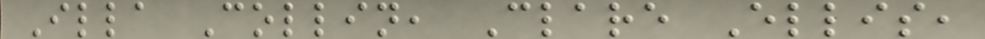Illa Collin, Clare Ellis,
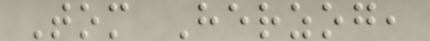Tom Herzog,
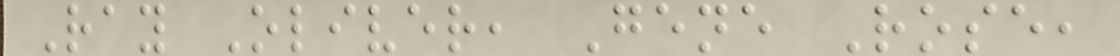Ray Oliver, Gene Rose,
